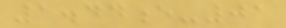1.44e-01
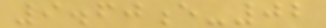9.60e-02
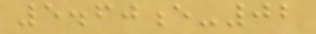5.60e-02
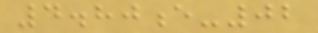4.80e-02
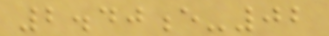2.40e-02
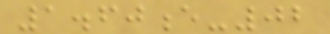1.60e-02
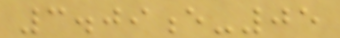3.09e-05
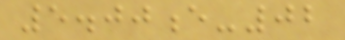5.00e-02
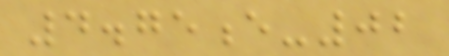4.75e-02
